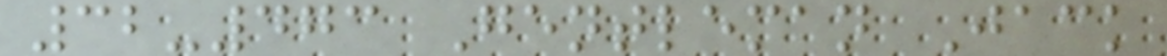32-473 Gentleman Jack
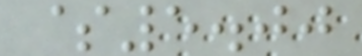$5.00
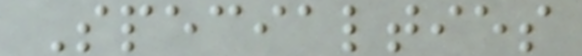Specialties
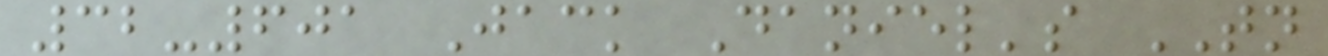32-601 Jack Daniel's TN
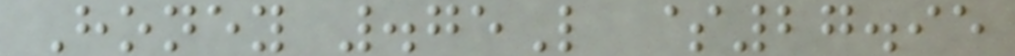Honey .75L $27.95
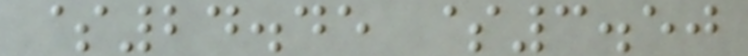$24.45 $3.50
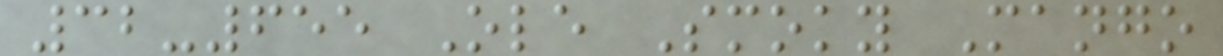32-655 Ole Smoky Mango
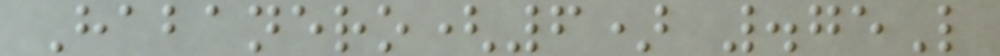Habanero(6) .75L
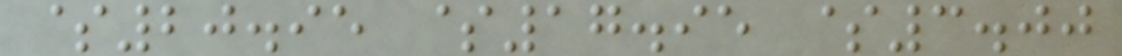$20.95 $17.95 $3.00
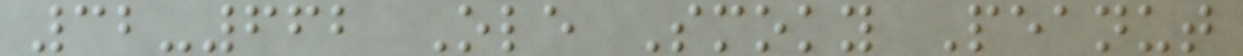32-662 Ole Smoky Peanut
